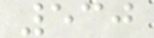530
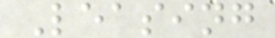Leasing
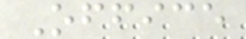Office
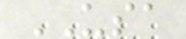USA
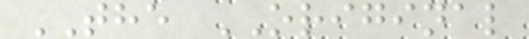THE ORIGINAL
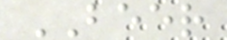BEER
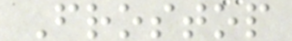Frostop
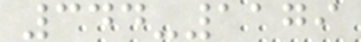344-1179
